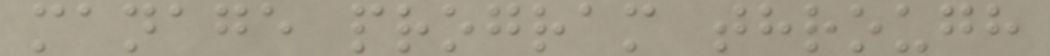manage program through
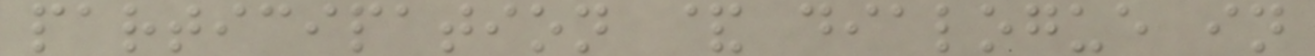participation & dialogue in
